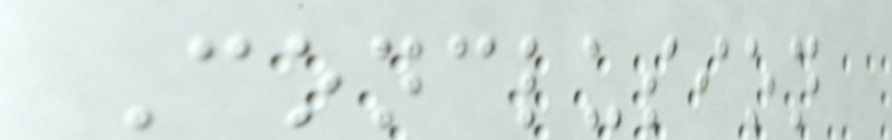Conclusion
